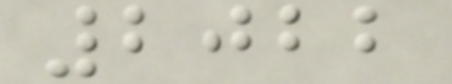2022
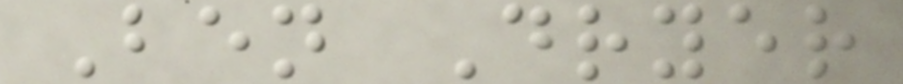Ben Dryer
